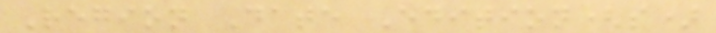Region Date Edition(s)
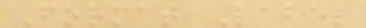Format Label
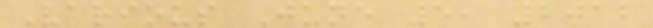Various June 5, 2012
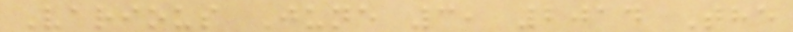Various June 3, 2014 The
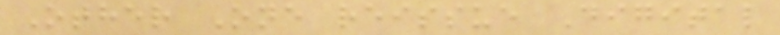Other One reissue Digital
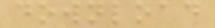download
